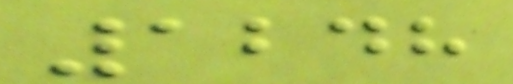1248
